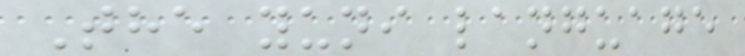The yuni language
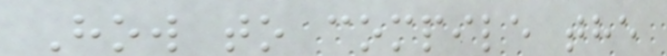How to compile the
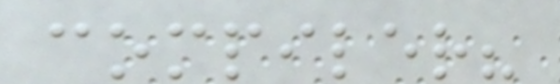compiler?
